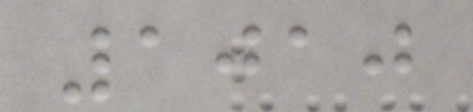1010
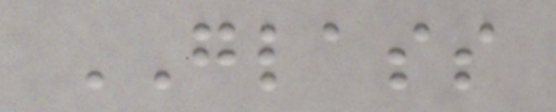GLASS
